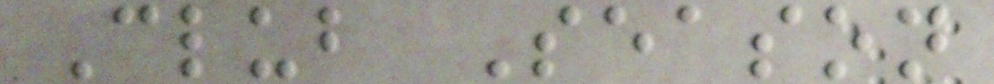Club Season
